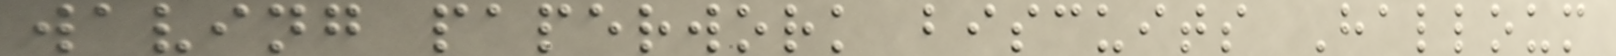waving paperwork biscuits Halloum
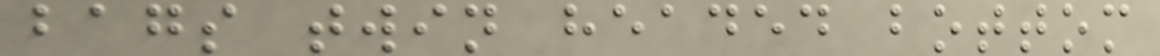bags twin headed bottom
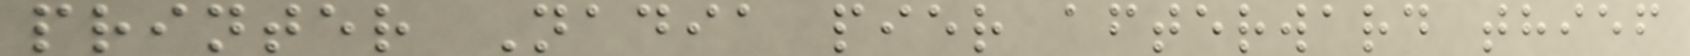printer Nadia pier afterward thief
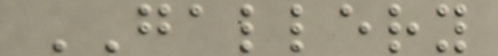GALLERY
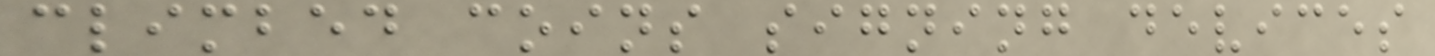climbed coins signing devices
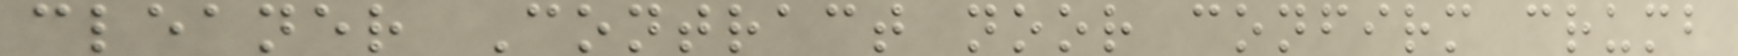cleaner Contract noor confirm crumb
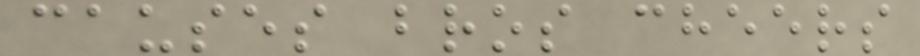causes bros cheers
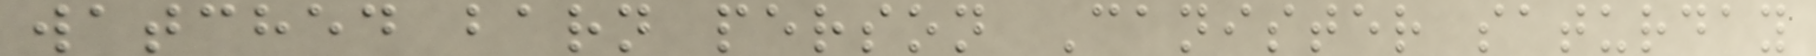watched barn person Canister saturday
